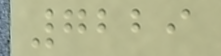7229
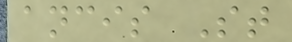ancis St
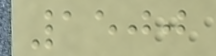1500
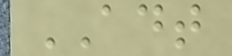ADT
